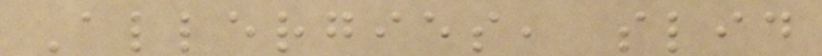Allergies, slid
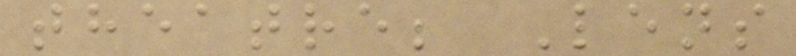theatre; Lens
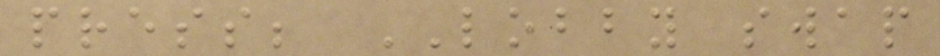press; LOBBY swap
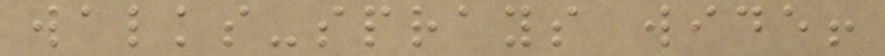walks-sprays wide!
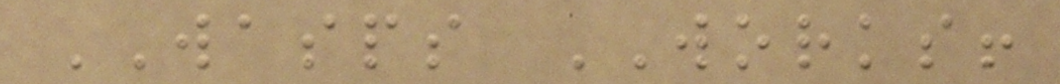WASPS WORKS!
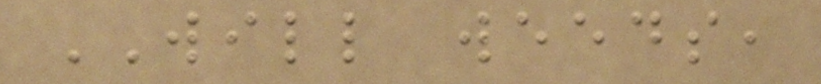WILL weeds,
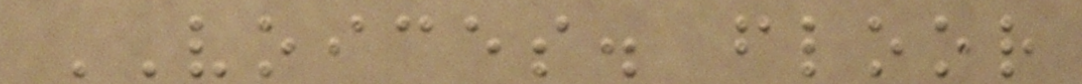VOICES. floor
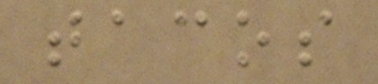tacos
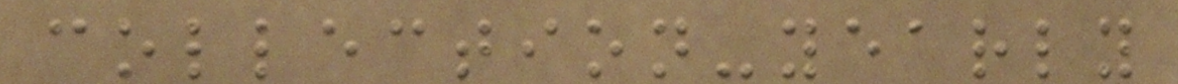collection-yearly
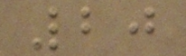20
